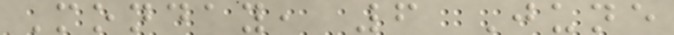Monday, 6 June
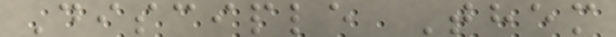Disciple Them
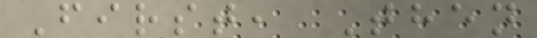First, Then
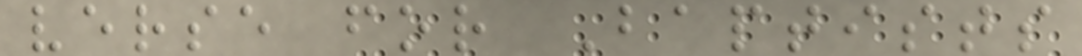verse for Baptists
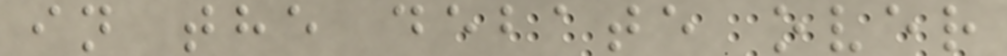in the debate over
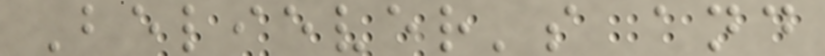Believer's and
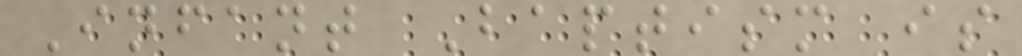Infant Baptism is
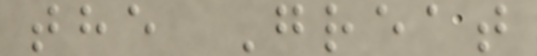the Great
